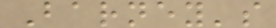Barney's
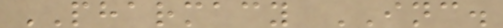PHARMACY INC.
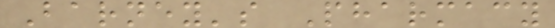Barney's Pharmacy
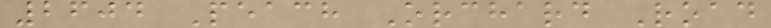2604 Peach Orchard Road
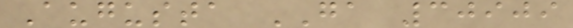Augusta GA 30909
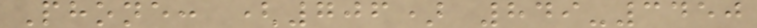Phone: (706) 849-3450
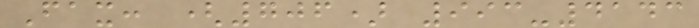Fax: (706) 993-4143
